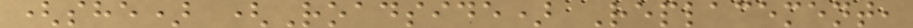(she) (Roadside) Replacement,
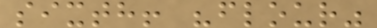sixth! "flour"
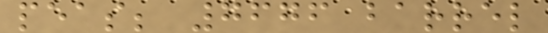peas; 7676 barrel
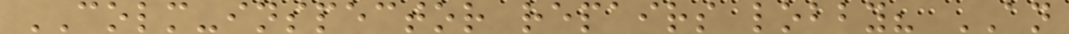COLM-inspector repairs lobby? AN
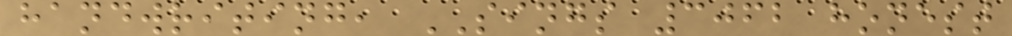handwriting, SINGS 3062 honest
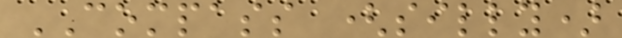COMPASS (silly)
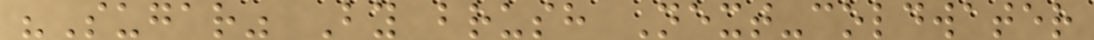"Sugar" By brush Next-coldwater
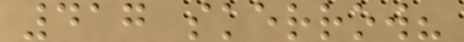417 skerrow?
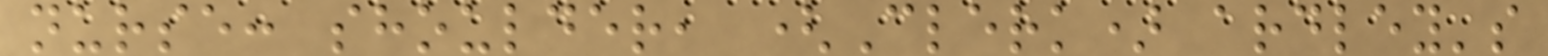nurse: shoulder, (Clerk) ardley's
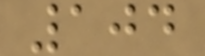104
